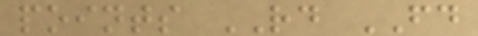points RD FD
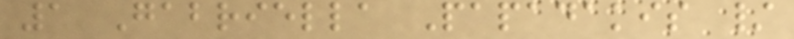1 Gabriella Papadakis /
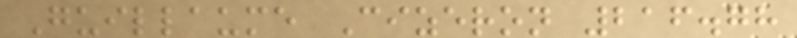Guillaume Cizeron 216.78
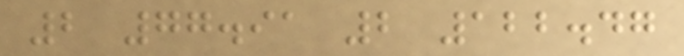2 77.91 2 122.47
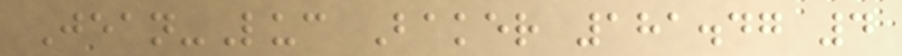Jean-Luc Baker 181.47 4
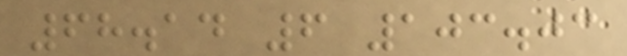68.14 6 103.03
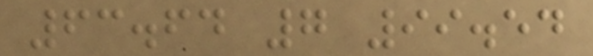63.64 7 99.54
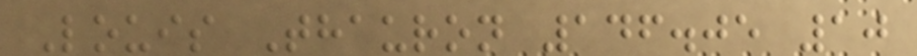Louis Thauron 146.05 10
